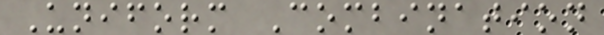Uniform Combination
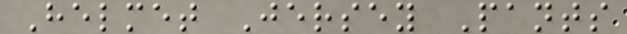Helmet Jersey Pants
